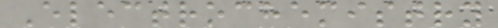Electrochemistry
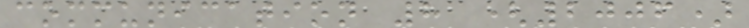communication 8 (2006)
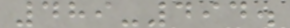489-494.
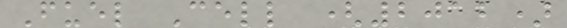Fuel Cell (2012)
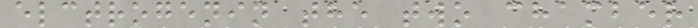elctrogenin the two chamber
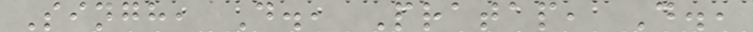Singh, D., Pratap, D.,
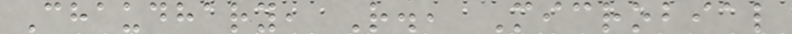Chaudhary, R., Microbial
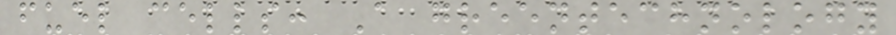fuel cells: A greentechnology
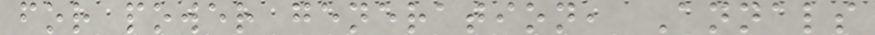for power generation, Annals
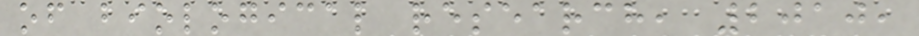of biological research, 2010,
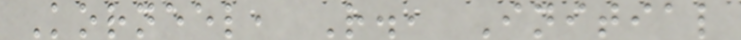Korneel, R., Initial
